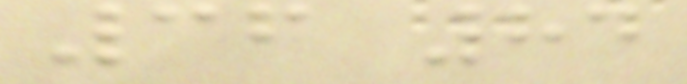36 84
